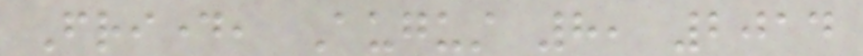Friday, August 8, 2014
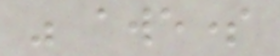was awesome
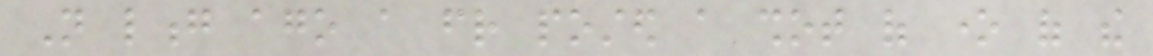Not long ago a friend posted a shot of one of the
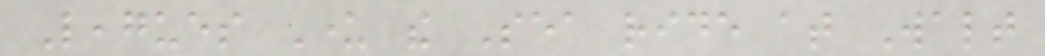Leagues Under the Sea ride at Walt
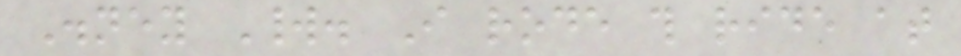Disney World. I rode this ride at
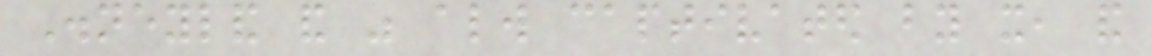Disneyland and was always captivated by it, and
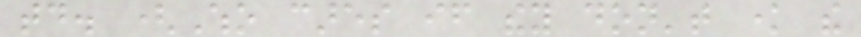today. (Who cares if they don't know the
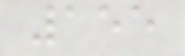155
